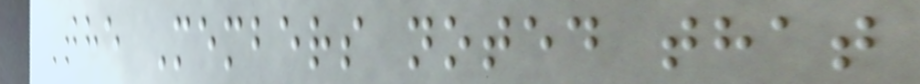The Members noted that
